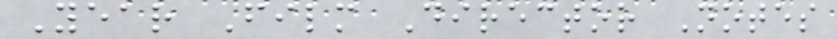Year Film Director Notes
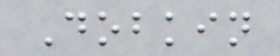Dobkin
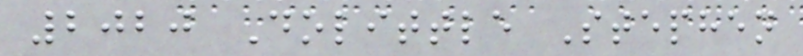2020 Dolittle Stephen
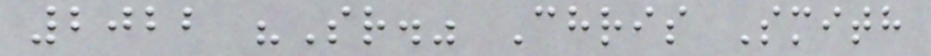2022 "Sr." Chris Smith
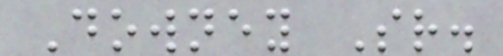Downey Sr.
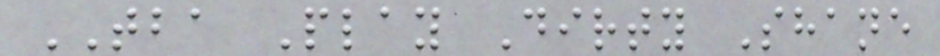TBA Play Dirty Shane
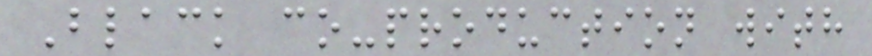Black co-production with
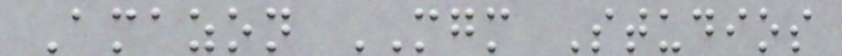Amazon MGM Studios
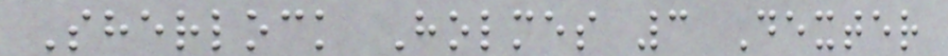Sherlock Holmes 3 Dexter
